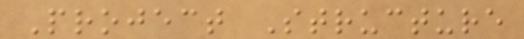Project Structure
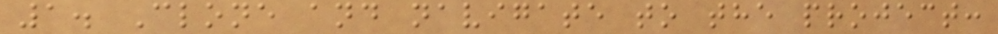1. Clone and navigate to the project:
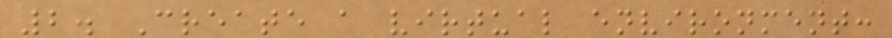2. Create a virtual environment:
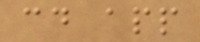cd app
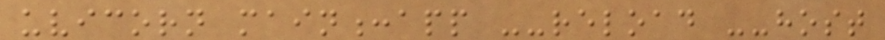uvicorn main:app --reload --host
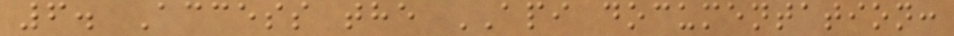6. Access the API documentation:
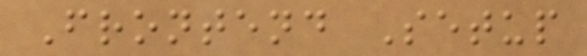Frontend Setup
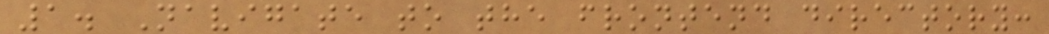1. Navigate to the frontend directory:
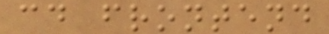cd frontend
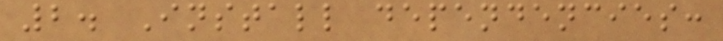2. Install dependencies:
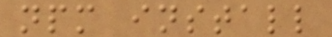npm install
